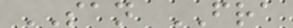SAN FRA
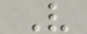V
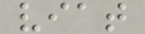viat
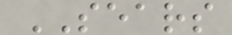SEARS
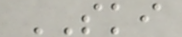SKI
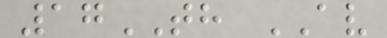17TH AV
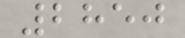2850
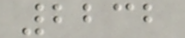2232
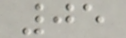05
